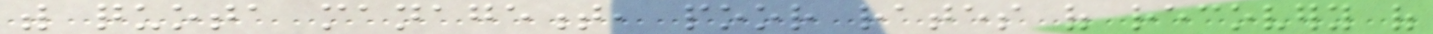with quota management, poor rates of recovery of
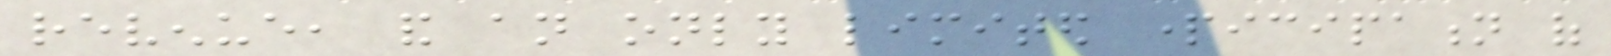revenue, and an only limited participation of
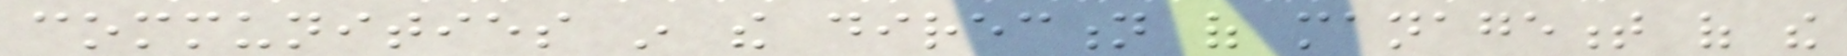communities in the direction of management of the
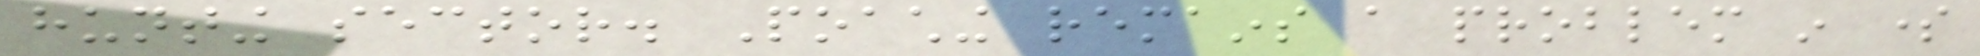hunting sector. Poaching remains a problem in some
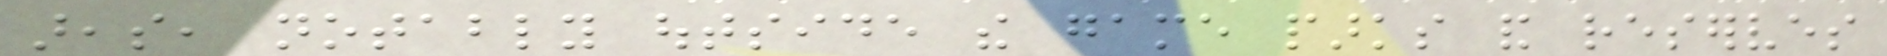areas, notably outside the game parks and reserves
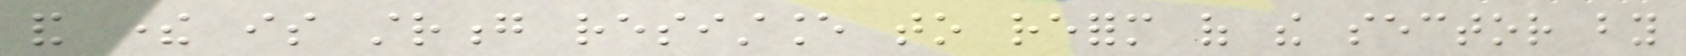and there is strong resistance to reform of the sector by
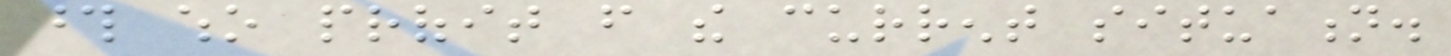those who profit from the current situation.
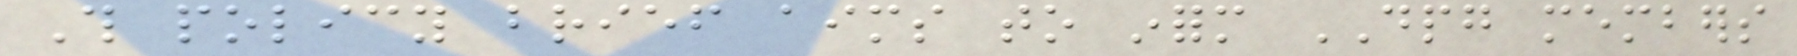This policy brief aims to inform DPG members
